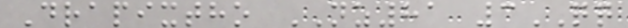Drapixtho NZ81 3QQ
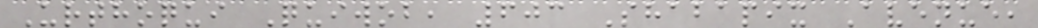Urthoqui Quiwob, 603 Shabapix Avenue,
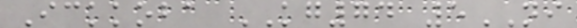Ickkoba KG74 5NI
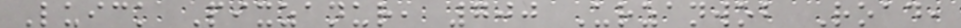Luick Pixzanur, 700 Urzanwob Road,
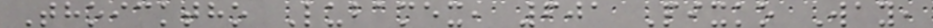Thoicktho Lubamex, 601 Pixko Way,
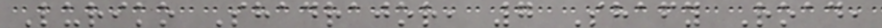Luriko Shadrajor, 7 Shafy Road,
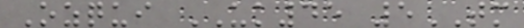Ozqui UK45 5TM
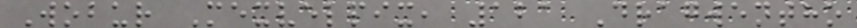Wobur Mexvelpix, 121 Dragwentho
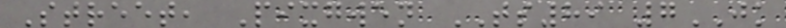Street, Pixgwen TS89 7JK
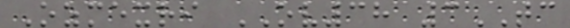Ozmexri OV38 3TC
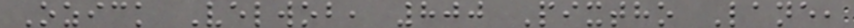Ozick Velwob, 800 Pixtho Lane,
